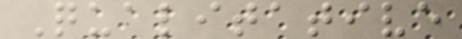Qualitative
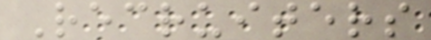Recruiters
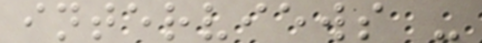interviews -
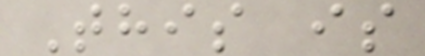This is
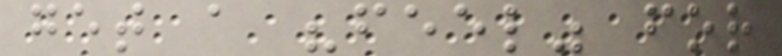get a "feel" for
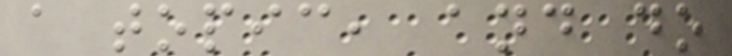a topic, and do
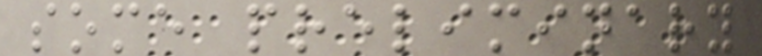some preliminary
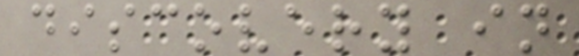discovery in
